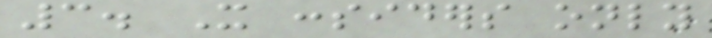3. It considers only
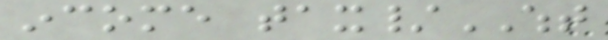income tax/WHT
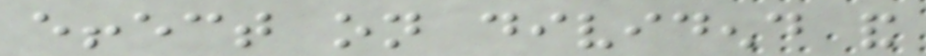effect on dividend and
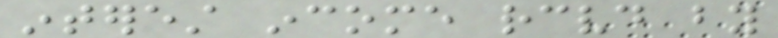interest income received by
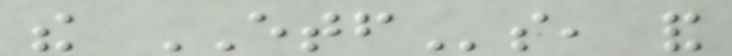the ETFs, and
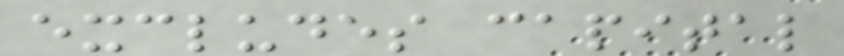excludes capital
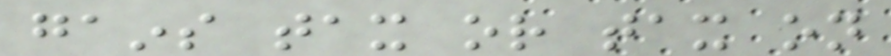gains tax or tax on
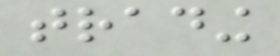trading
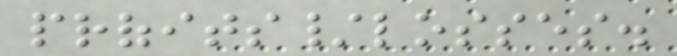profits/losses.
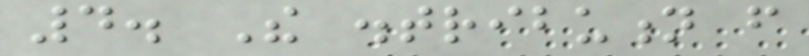4. The distribution from
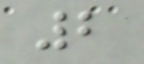2
